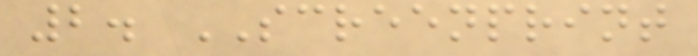2. SCREENPRINT
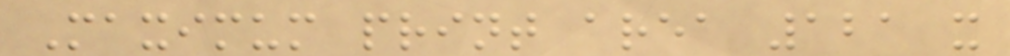Maximum print area 121 x
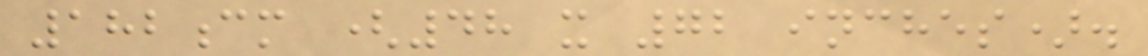182cm (48 x 72 inches).
